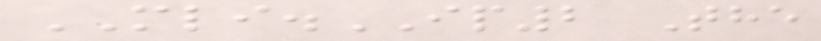MLI.IP2 The
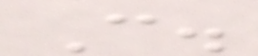C.
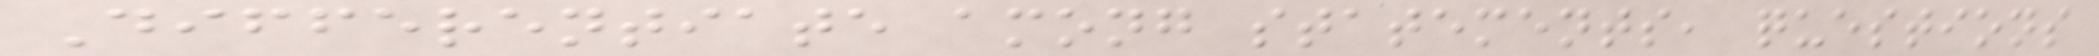Differentiate among statements, questions
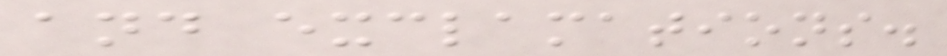and exclamations.
